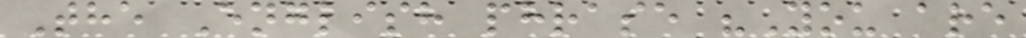The English phrase "You are
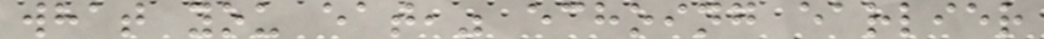what you eat," echoing earlier
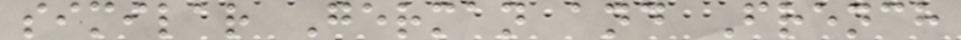similar German and French
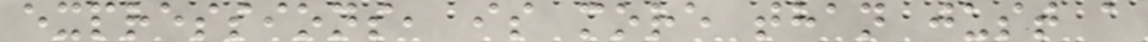expressions, is more than just a
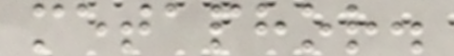metaphor.
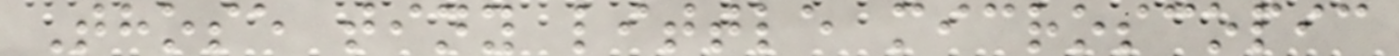Those tiny little microscopic
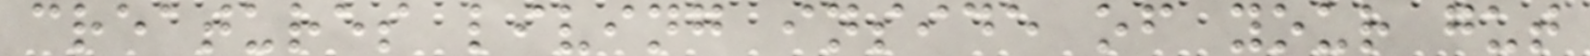creatures living inside of your gut
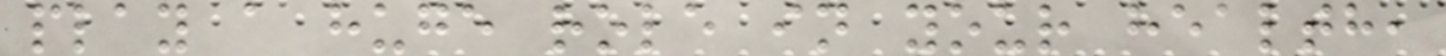play a huge role in your health,
